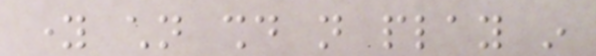young children should not play in
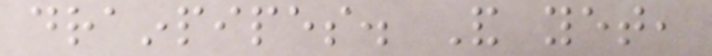drainpipes. And yet,
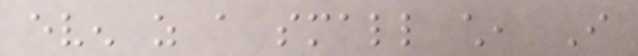even as a small child, I
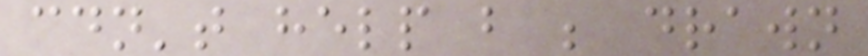couldn't help but be drawn
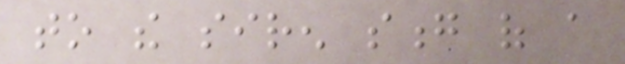to the siren song of a
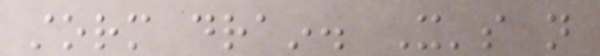storm drain. It's not
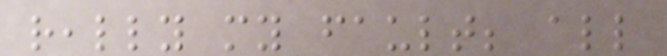really my fault; all
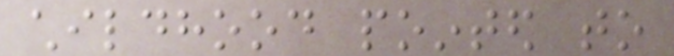childhood pointed to
